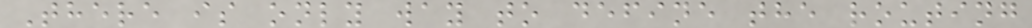There is only way to define the routing
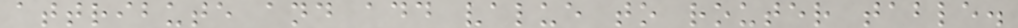attribute and add value to router table.
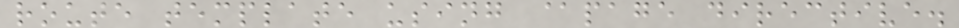route template using @page directive.
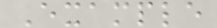Example
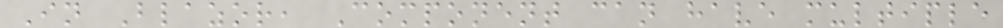In Blazor, Component can have multiple
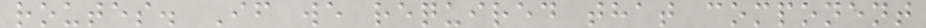routes. If we required that component
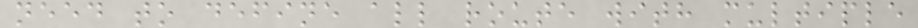need to define all route with multiple
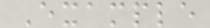Example
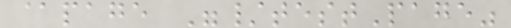@page "/testPage"
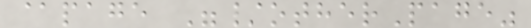@page "/otherPage"
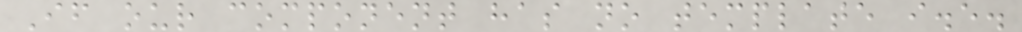If our component has no template i.e.
